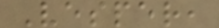Vesper,
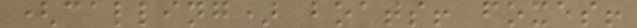(calling) boats! foxes!
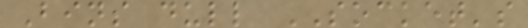Bins dull SOCKET's
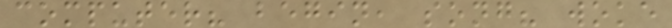computer? begin, song? woke
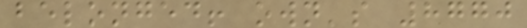belonged! own's 8770
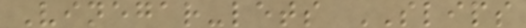Vinegar-lets SLIPS
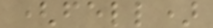(fell)
